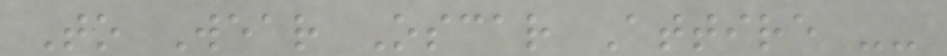To Wear Oscar Attire --
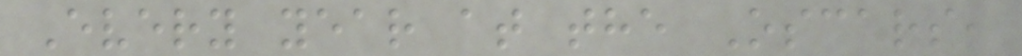Every year at the Oscars,
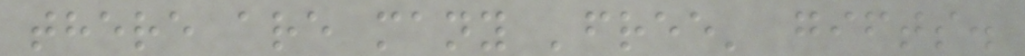there are many 'free' gifts.
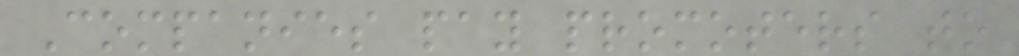Companies pay promoters to
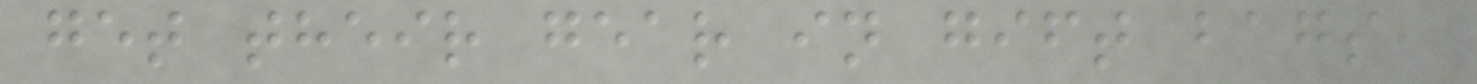get their gear in gift bags,
